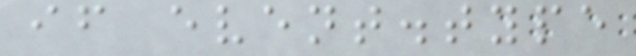if event.type
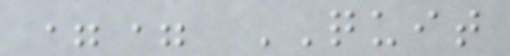== QUIT
